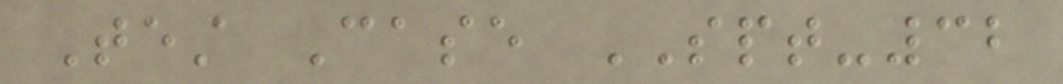Test Case SPT-32
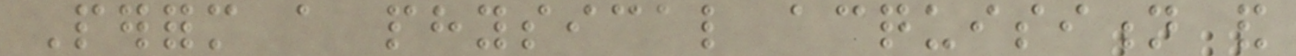Perform a physical acquisition and
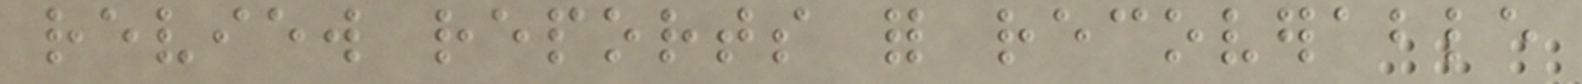review reports for recoverable
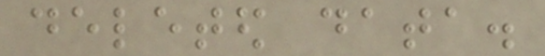deleted data.
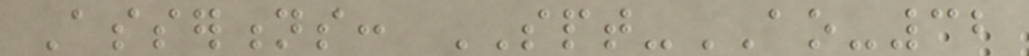Assertions: SPT-AO-32
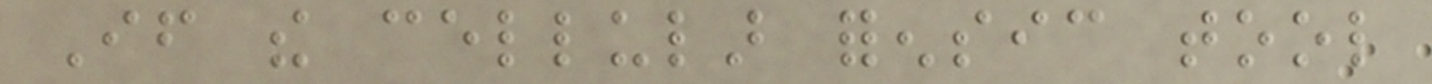If the cellular forensic tool
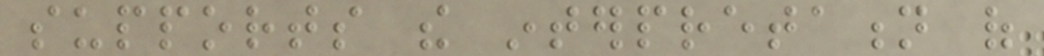supports the interpretation of
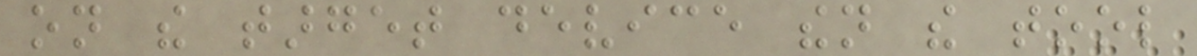on the target device then the tool
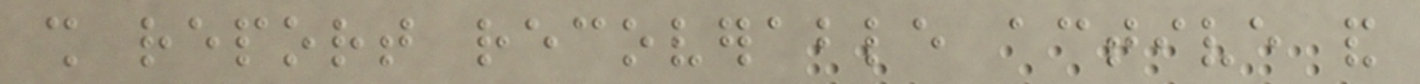shall report recoverable active and
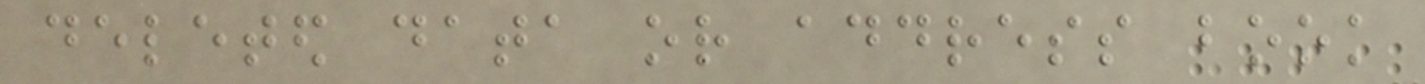deleted data or address book
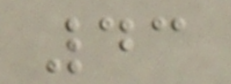43
